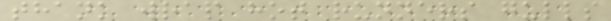thank wrap hot runners gulls
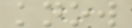know
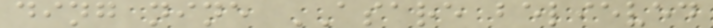ding nine ASARE believed
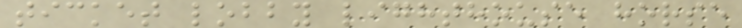ticket lobby lighthouse horse
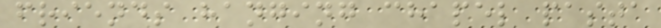friends hanging chapel pasta
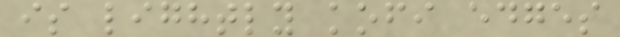is lightly kofi edges
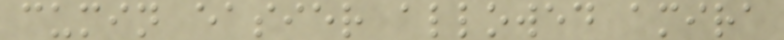cumin easier allowed amira
